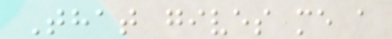That gives me a
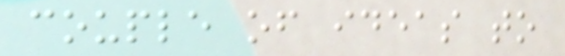couple of ideas to
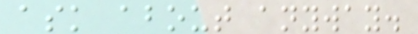ask about anyway.
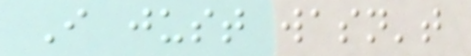I just wasn't
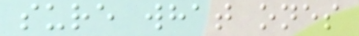sure what ones
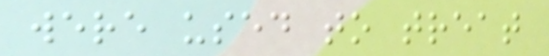were used to treat
